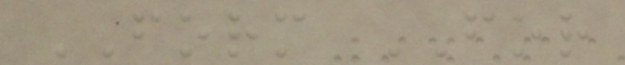FORM FOR
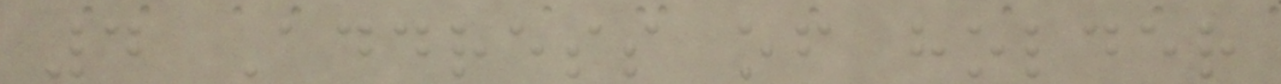4 Address of holder
